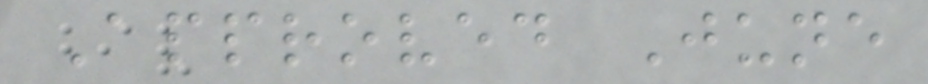Approved June
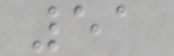51
